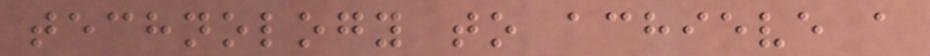technology to achieve a
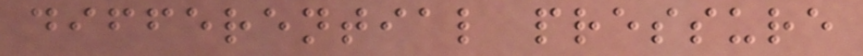differential pressure
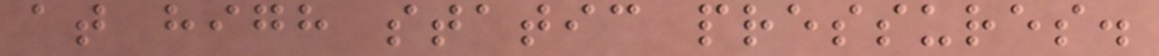at high static pressures.
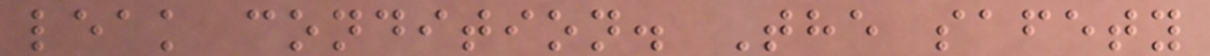leak condition. The safety
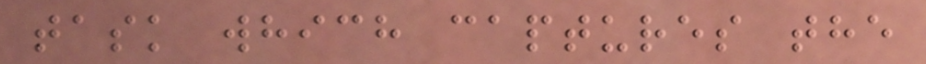task which captures the
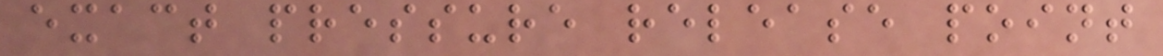exact pressure release point
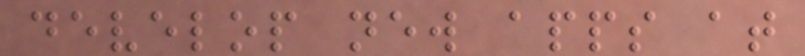develop new apps at
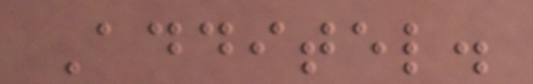Additel.
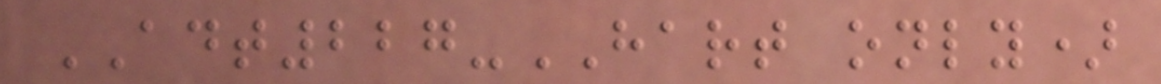ADT227-HART only)
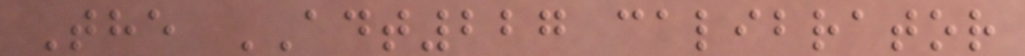The ADT227 calibrator
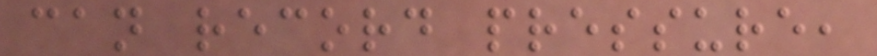can record pressure,
